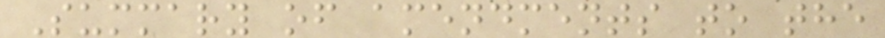Summary of amendments to the
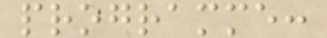programme:
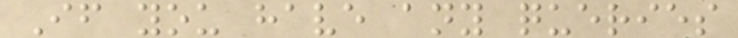If you have any queries
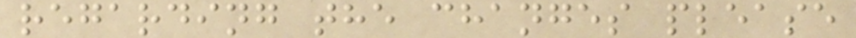regarding the changes please
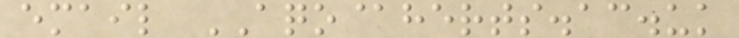email AQO@herts.ac.uk
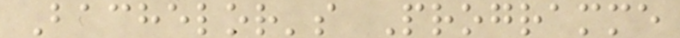Bachelor's Programme
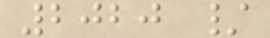2020 /
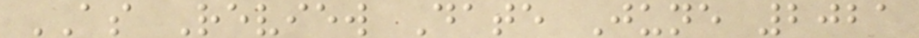AS Review Date June 2021
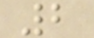2
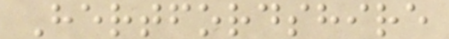Hertfordshire
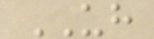UH
